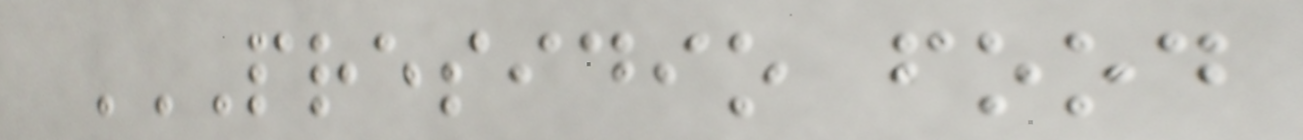PRESIDIO FOOD
